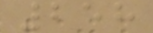258
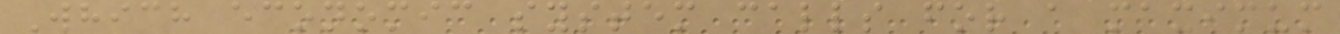Which economic system calls for a maximum
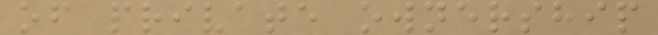of private ownership
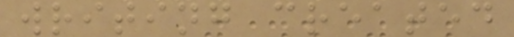writing created
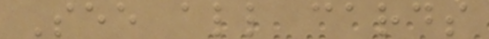See all cards
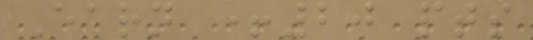Earn +20 pts
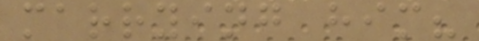marrying him?
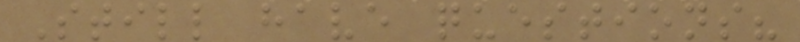Still have questions?
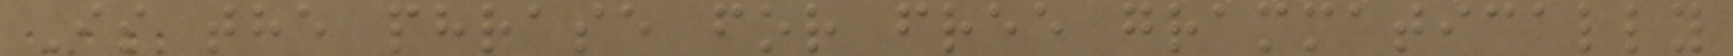Is the phrase for free grammatically
